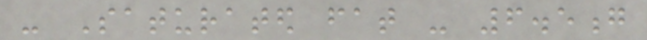- Saturated fat - 6.5g
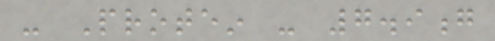- Protein - 7.9g
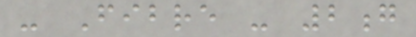- Fibre - 2g
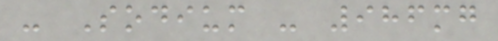- Sodium - 986mg
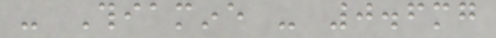- Thiamine - 0.6mg
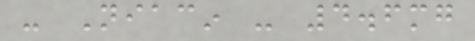- Niacin - 4.6mg
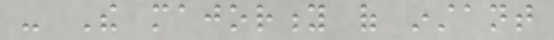- The majority of instant
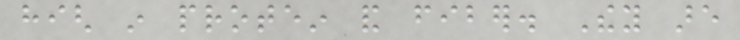high in protein and fiber. They are
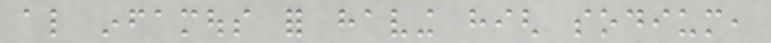also infamous for having high sodium,
